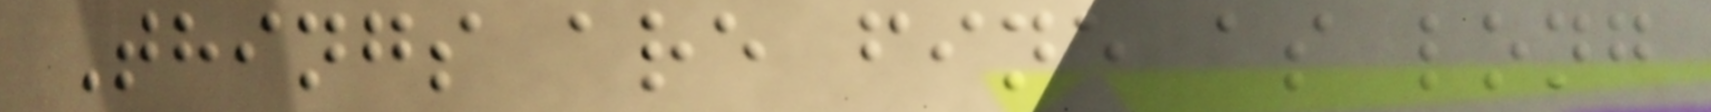Things are fine as long
